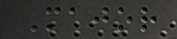Major
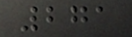271
